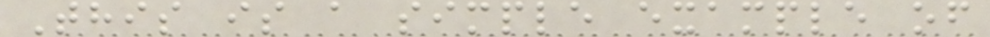This is a simple example of
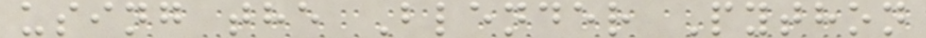using the Blender Python
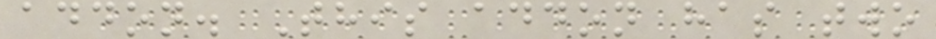addon. This addon has two
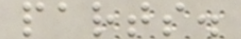parts.
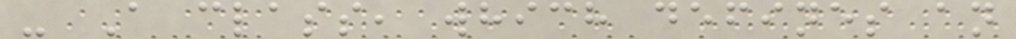- A class, which defines an
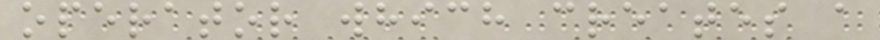operator which creates a
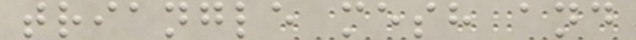triangle mesh and
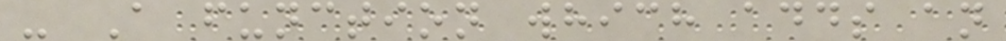- A function which adds an
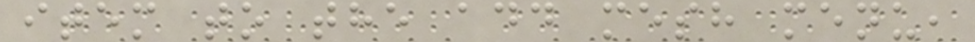item to the add mesh menu,
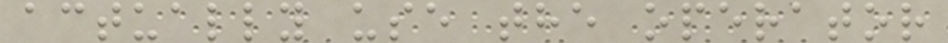actually use the operator
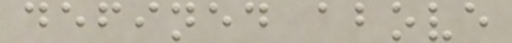defined above
